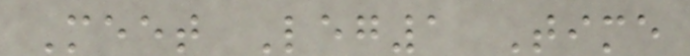Meet Leg1 Time
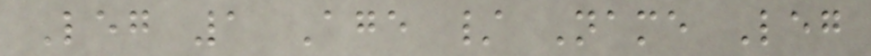Leg 1 Age / Name Leg
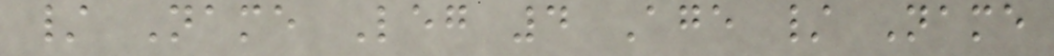/ Name Leg 4 Age / Name
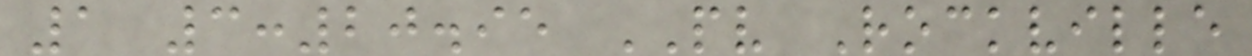1 3:20.95 PV Rockville
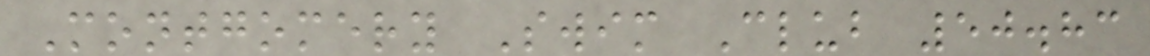Montgomery Swim Club 50.83
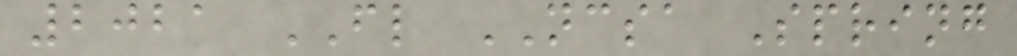2021 FL NCSA Spring
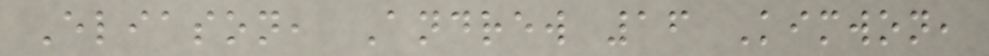Eliason, Andrew 16 Kimwon,
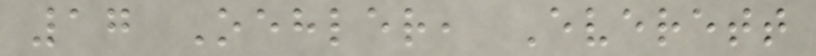17 Oehler, Everett
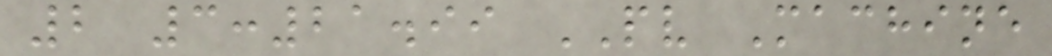2 3:21.99 PV Machine
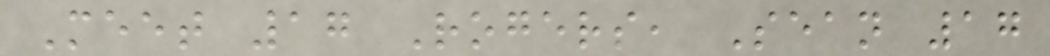Meet 17 Rogers, Sean 17
